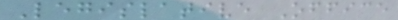Legislative Office
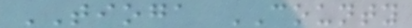TIOGA COUNTY
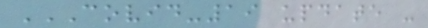COVID-19 UPDATE -
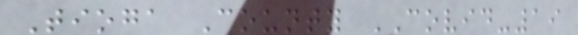Tioga County COVID-19
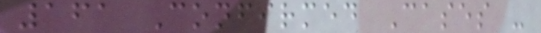161 Confirmed Cases -
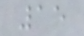15
